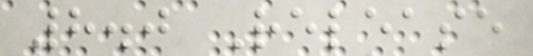8.0 Release
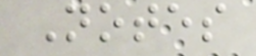Notes
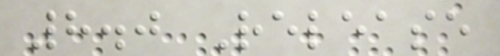8.0 Release
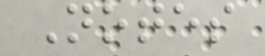Notes
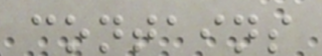contains
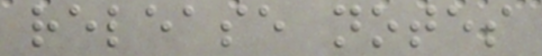release notes
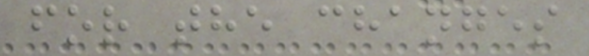for the changes
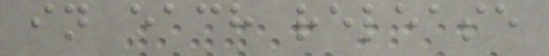in each release
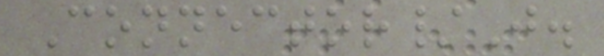Connector/J.
